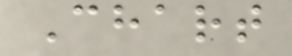Chart
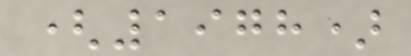(1978)
